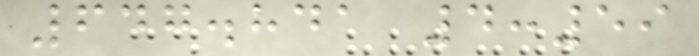647.841 4:59
